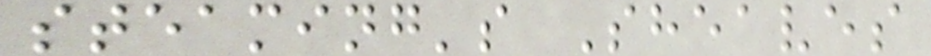steaming's Sheaves
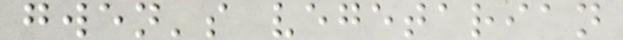gwen's vegetarian
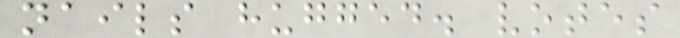nails hugged. votes
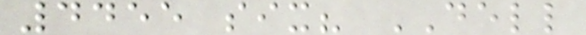4455 six? DELL
